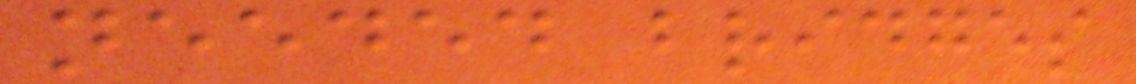needed bridges
